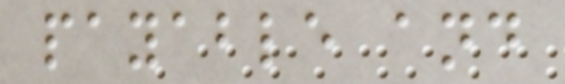payable and
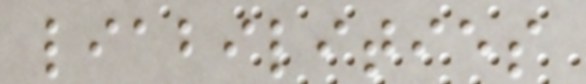liabilities
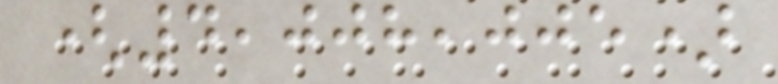(4,008,005)
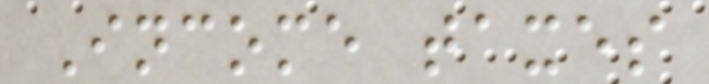Income taxes
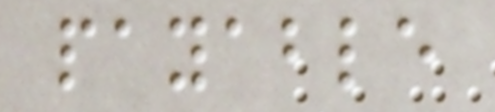payable
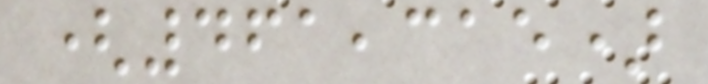(461,315)
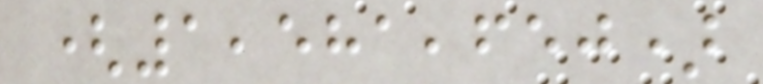(1,581,650)
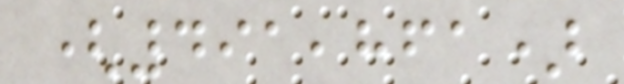(491,861)
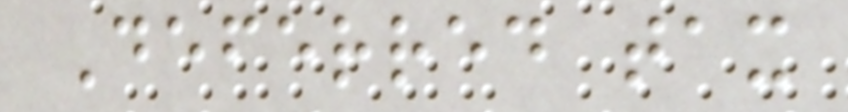Deferred tax
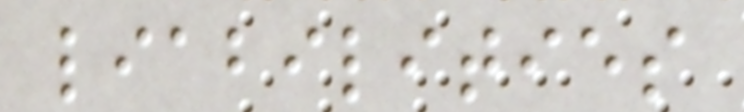liabilities
